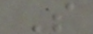S
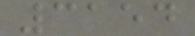3154
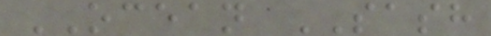OCEAN SASH
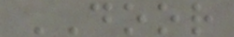DOOR
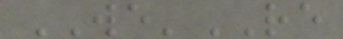WE'RE
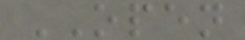OPEN
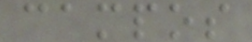campos
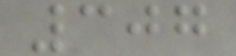307
